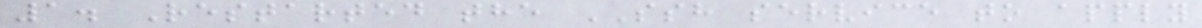1. Restarted the SSH service to apply
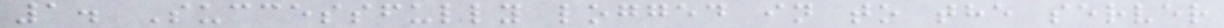1. Successfully logged in to the server
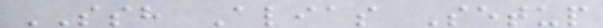SSH Alias Setup
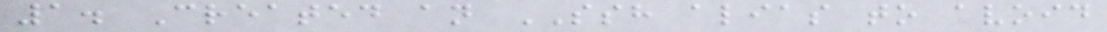1. Created an SSH alias to avoid
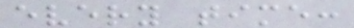every time:
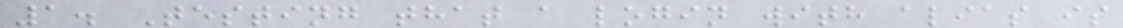1. Testing that a login with alias is
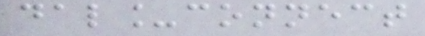dal_connect
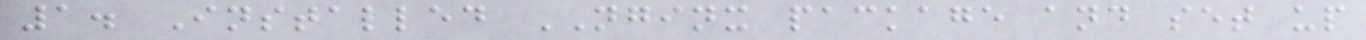1. Installed NGINX package and set up
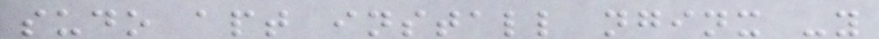sudo apt install nginx -y
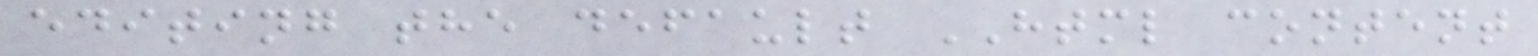editing the default HTML content
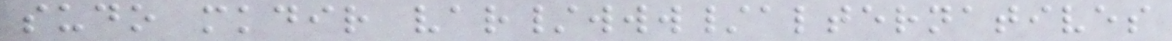sudo mkdir var/www/alternatives
